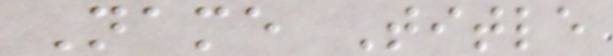Name Title
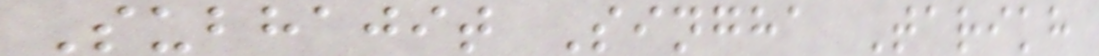Subhajit Singha Tarikh
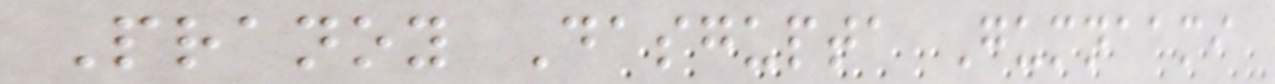Pranoy Dasgupta Gumnaami
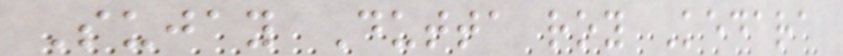Sujay Dutta roy Kedara
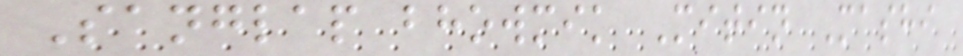Sanglap bhowmik Mitin Mashi
